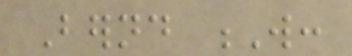Bernd W:
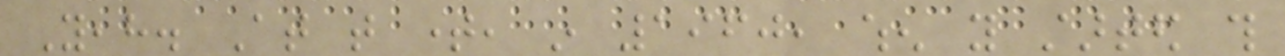Yeah. At that time, in 1960, when you started this
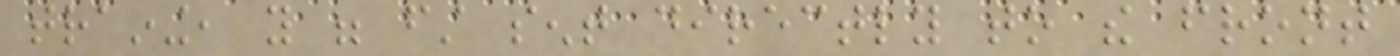training, you were first sent directly to the front
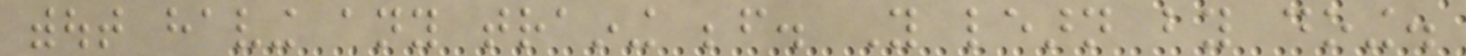without having any training before. You learn by doing.
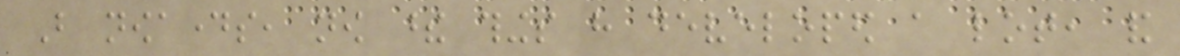But nowadays, now these things have developed a lot, and
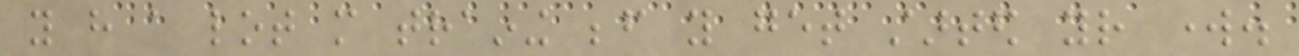you have a lot more training before you get started your work.
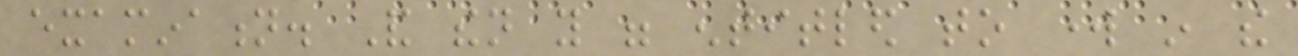examination. And then you were entitled to work in the
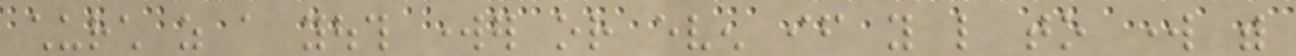church as a youth worker or even if you like to work with
